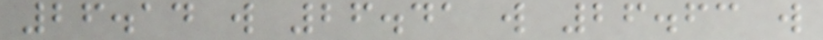26.14 w 26.41 w 26.63 w
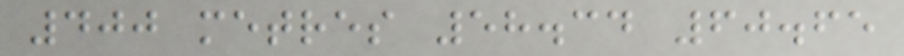400 metres 58.34 60.65
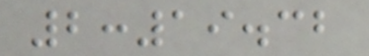2:19.32
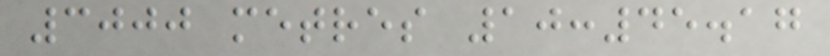3000 metres 10:45.17
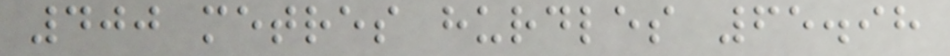400 metres hurdles 65.98
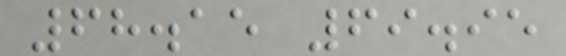68.15 69.95
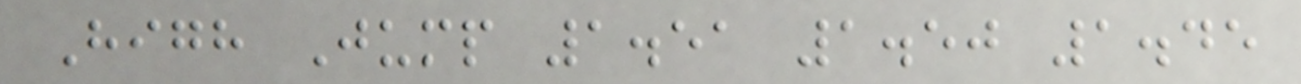High Jump 1.51 1.50 1.45
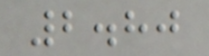2.80
